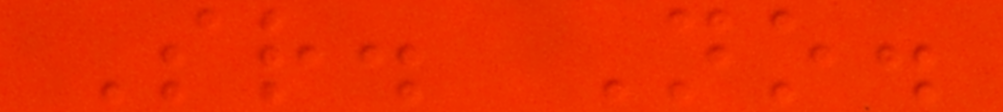Sr. No.
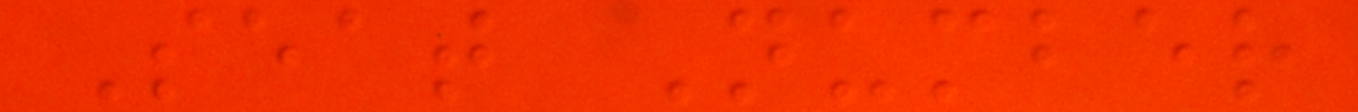Seat Number
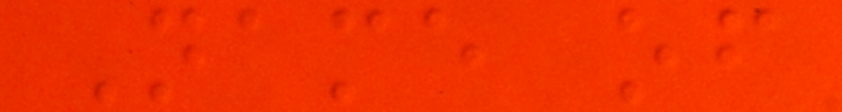Name of
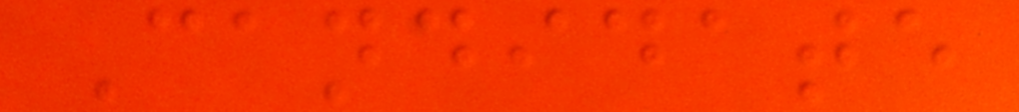Candidate
